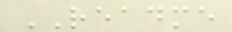README
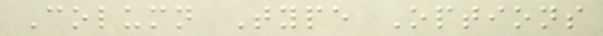Column Type Options
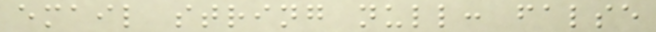email string null: false
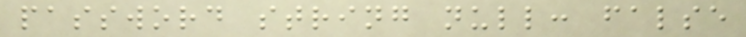password string null: false
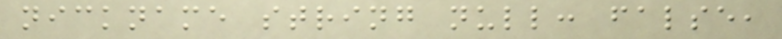nickname string null: false,
